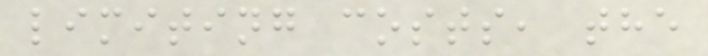limiting costs, the
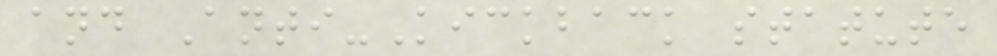and Anti-Kickback statute
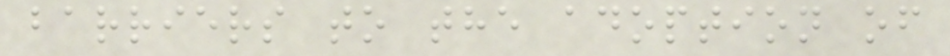barriers to the adoption of
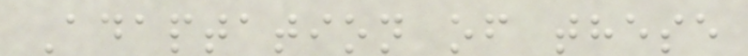Adaptation of these
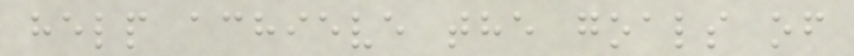help achieve the goals of
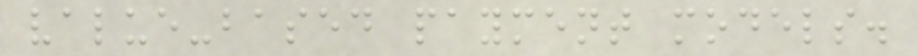value-based payment models.
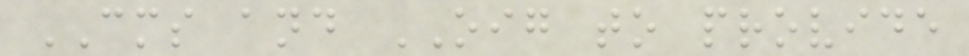CMS and OIG to provide
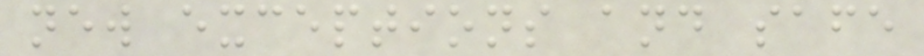new exceptions and safe
